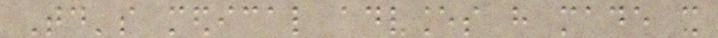Today's medical advances have made it
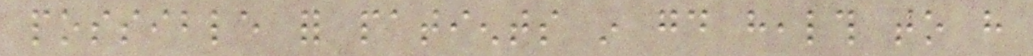possible for patients in good health to have
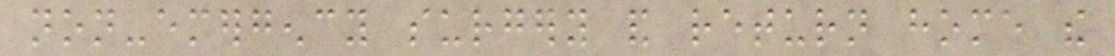non-emergency surgery and return home the
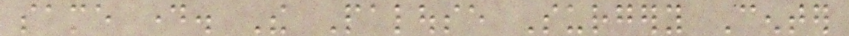same day. The Palouse Surgery Center
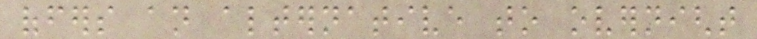offers an alternative to overnight
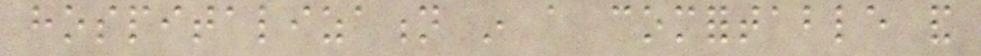hospitalization in a comfortable and
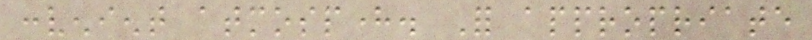convenient atmosphere. For appropriate
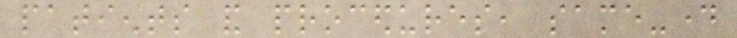patients and procedures, same-day
